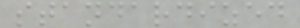standardized
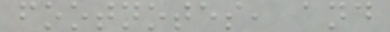footnotes, and
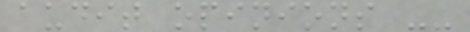audit opinions --
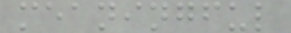meaningful
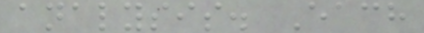analysis. Each
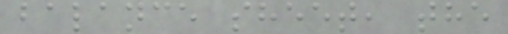balance sheet, the
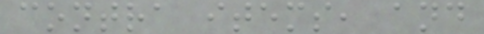contra items, and
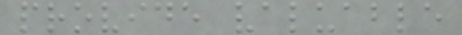provide valuable
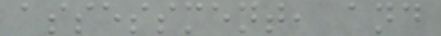assessment, and
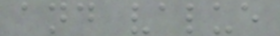and value
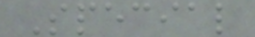Special
